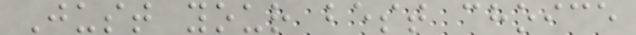Just your best choice
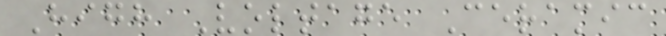High Voltage Ceramic
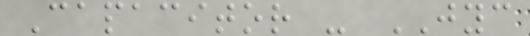Capacitor - JYC
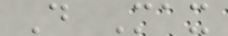D Max
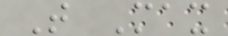T Max
